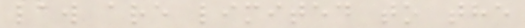law are limited to the
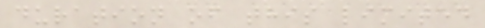duration of this limited
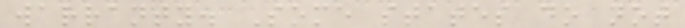warranty. Some states do not
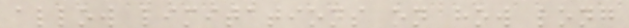allow limitations on how long
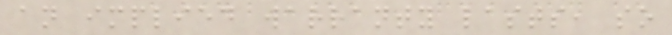an implied warranty lasts, so
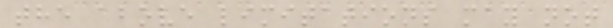the above limitations may not
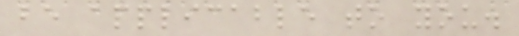be applicable to you.
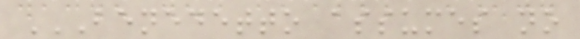BENEDETTO ASSUMES NO
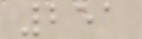251
